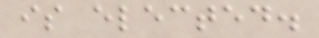is elected.
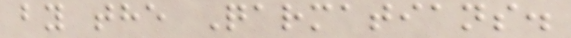by the Qarmatians.
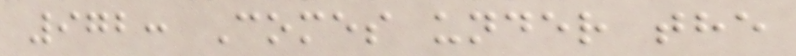972: Comes under the
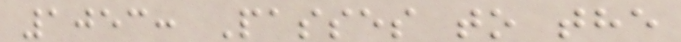1053: Passes to the
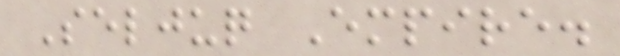Seljuq Empire.
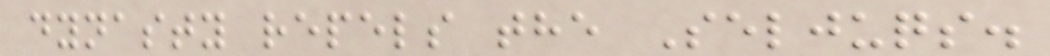dynasty repels the Seljuqs.
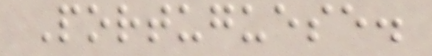Portuguese.
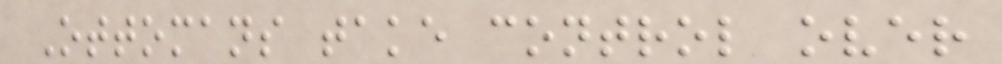Ottomans take control over
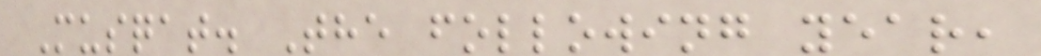Musqat. The following year,
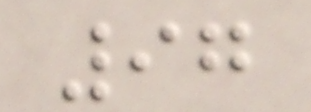97
